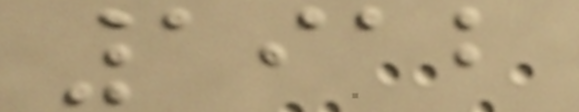1912
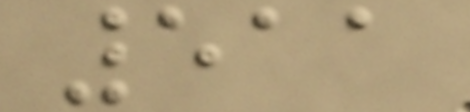511
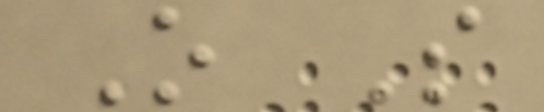O S
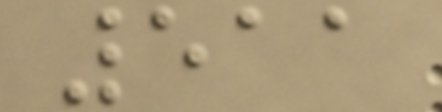511
